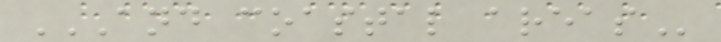AND COASTAL AREAS
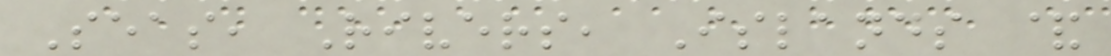Seas, Rivers, Islands &
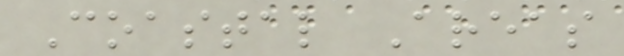Coastal Areas
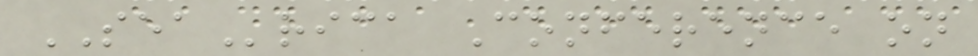SEArica Conference on
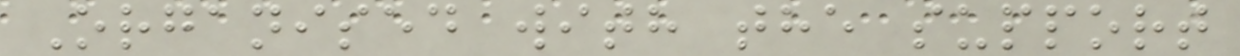Organised with the support
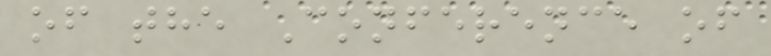of the Conference of
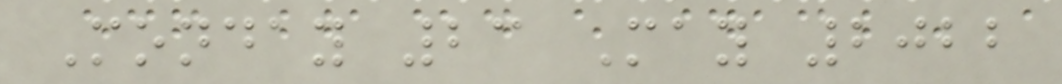Monday 23 May 2022
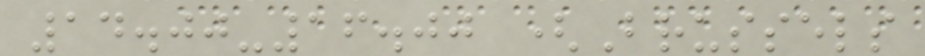14.00-16.00 (Brussels
